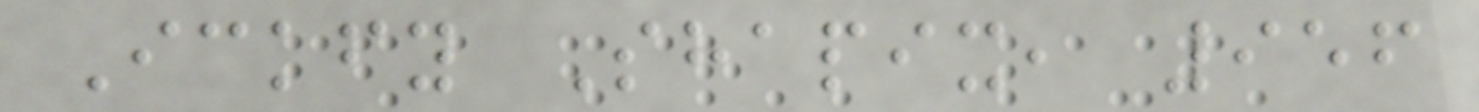Ickfy Shapix, 956
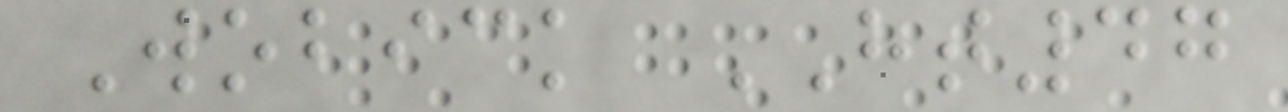Wobick HT47
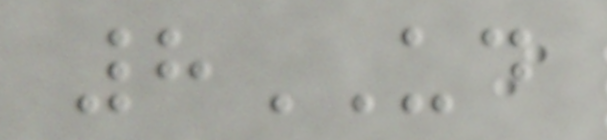8UD
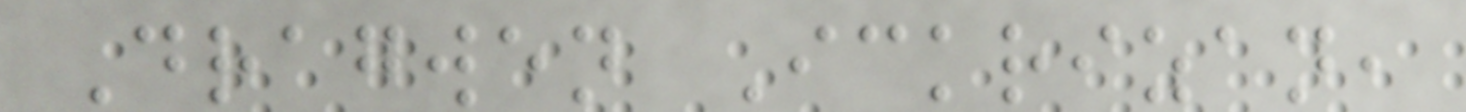Dragwen Ickrizan,
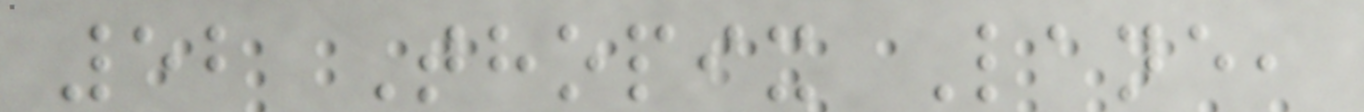52 Thopix Lane,
